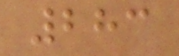283
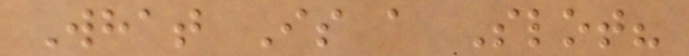What Is a Slot?
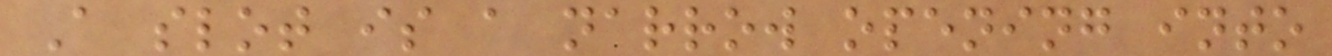A slot is a narrow opening into
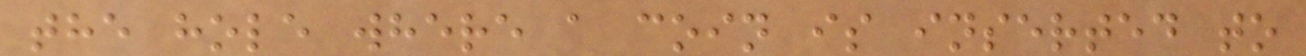the hole where a coin is inserted to
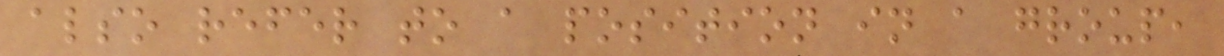also refer to a position in a group,
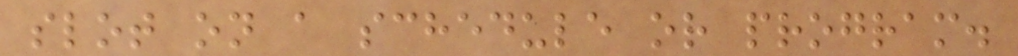slot on a schedule or program.
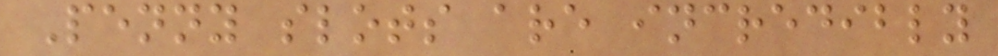Penny slots are incredibly
